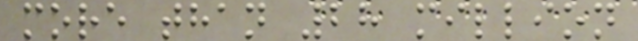more than 28 million
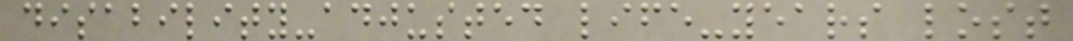disability-adjusted life-years lost
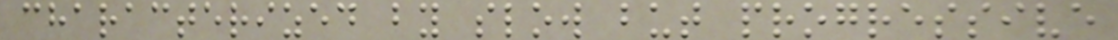characterized by slow but progressive
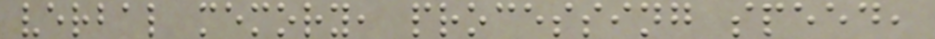verbal memory, processing speed,
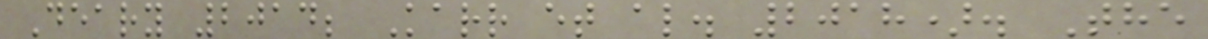Deary 2014; Karr et al. 2018). The
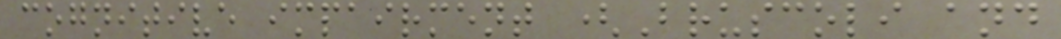cognitive impairment (Bruscoli and
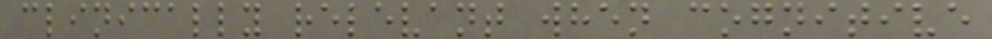clinically relevant when cognitive
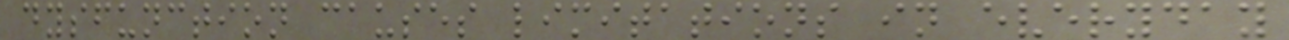dysfunction causes limitations in everyday
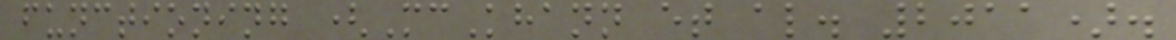functioning (McKhann et al. 2011).
